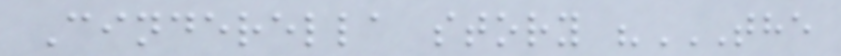Cinderella story "THE
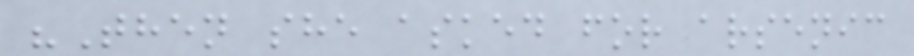"Then she asked for arsenic
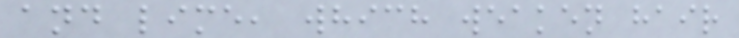and lime, which weaken hair
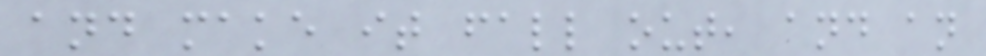and make it fall out, and an
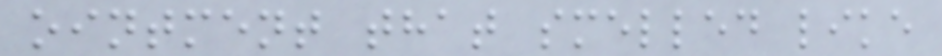ointment that smelled like
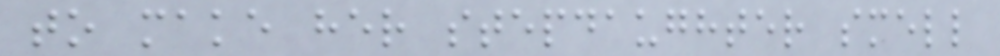to make her stepdaughter smell
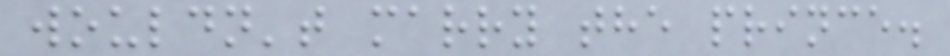wouldn't marry the prince.
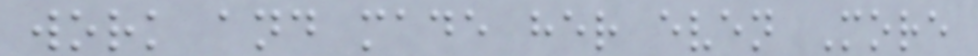work and made her even More
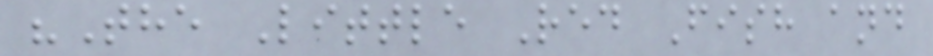"The Little Red Fish and
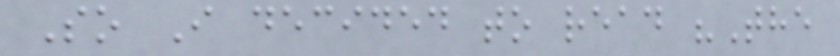So I decided to read "The
